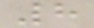8
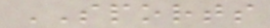SPORTS
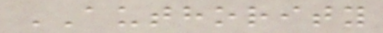AUTHORITY
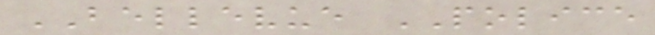BELLEVUE POLICE
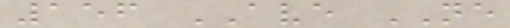156 AVE NE
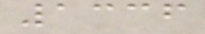1336
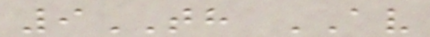9TH AV
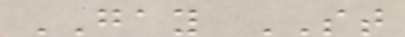GAY ST
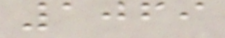1069
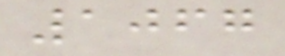1067
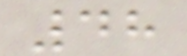48
